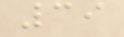39
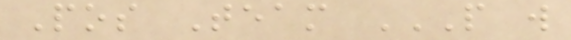Pos Team P W
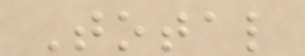Total
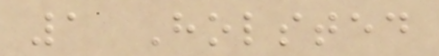1 Holsted
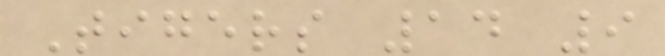Tigers 14 9
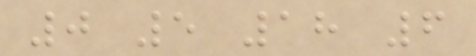0 5 18 6
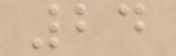24
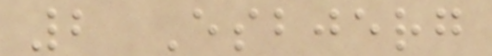2 Esbjerg
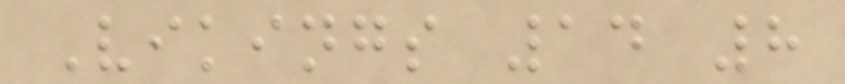Vikings 14 8
